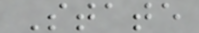State
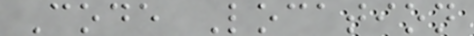Code Location
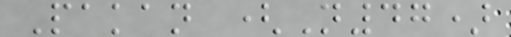Pakan (N47)
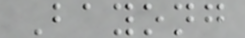Bayong
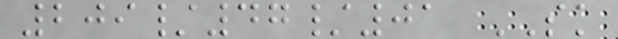209/47/01 SK
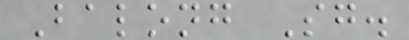Balong Sg.
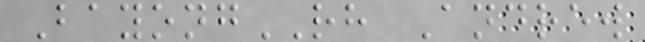BayongRH Andrew
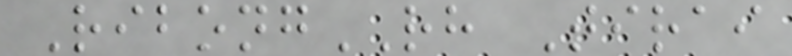RibongRH Tirai
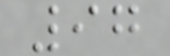97
